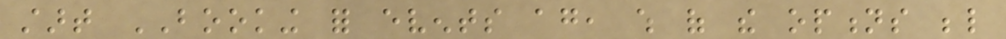start BOOKING for events again, which of the options below
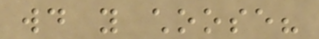would you choose?
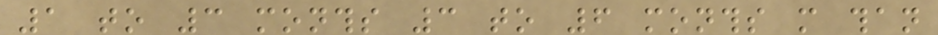1 to 3 months 3 to 6 months more than
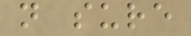not sure
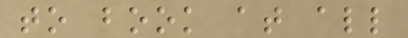to book at all
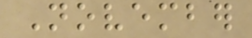November
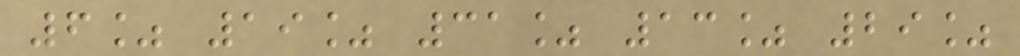6% 19% 31% 13% 29%
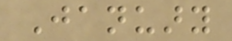January
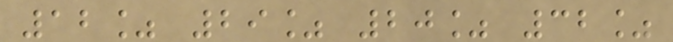12% 29% 20% 32%
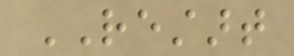RESTART
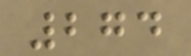274
